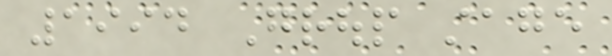1994 Group stage
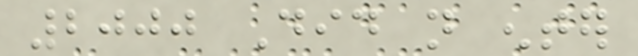2000 Did not enter
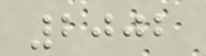2002
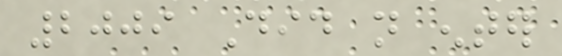2009 Did not enter
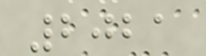2021
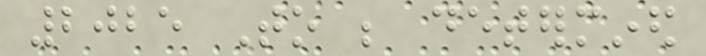2025 To be determined
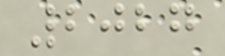2027
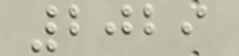2029
